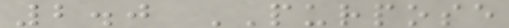2.0 PURPOSE
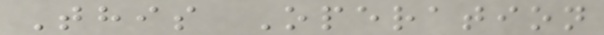This Operation
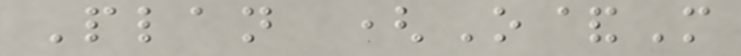Plan (O&M
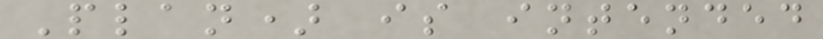Plan) is intended
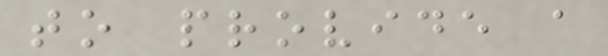to provide a
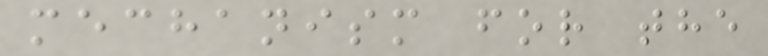mechanism for the
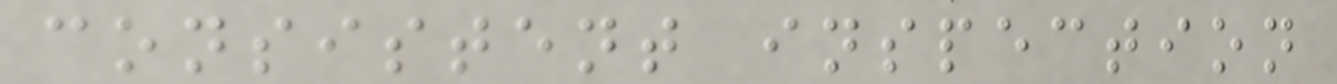consistent inspection
